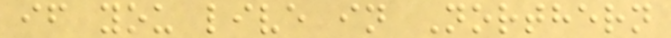if you live in Northern
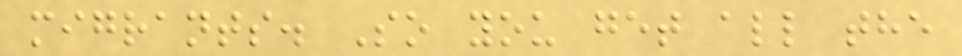migrants. So you get all the
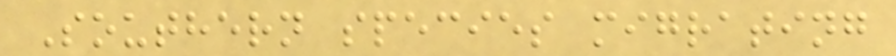Southern species migrating
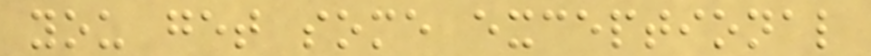you get some exceptional
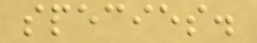species.
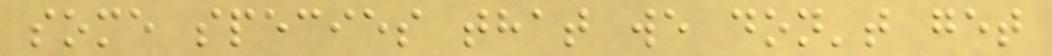some species that we don't get
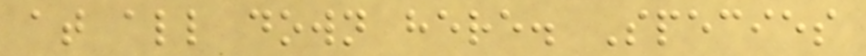at all down here. Species
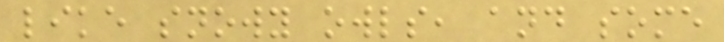like snowy owls, and some
